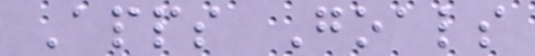Apps Goals
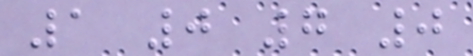1 0 7 0
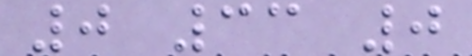0 33 0
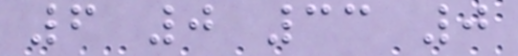6 0 33 0
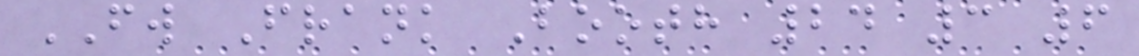FW Frank Booth 24 3 6
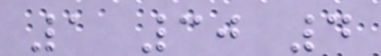1 30 4
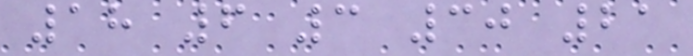18 6 3 30 21
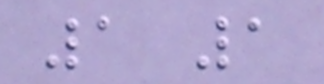1 1
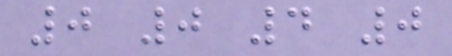0 0 4 0
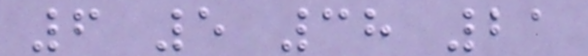6 5 38 21
